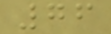76
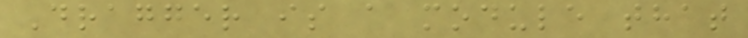Dragger is a module that
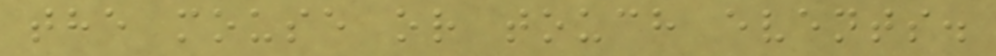the mouse or touch events.
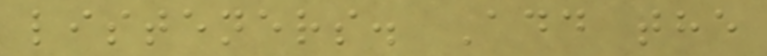listeners. Add the
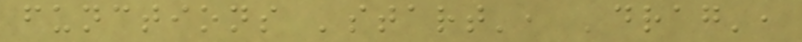functions 'start', 'drag',
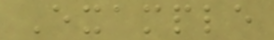Example
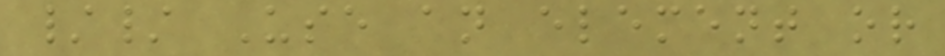// Use an element or
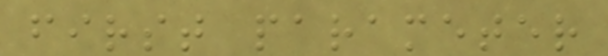first parameter
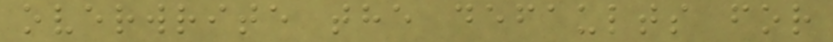overwrite the defaults for
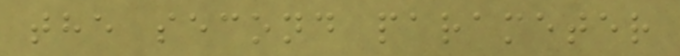the second parameter
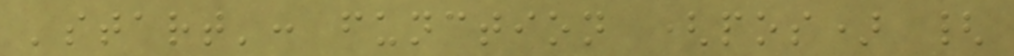'start': function (pos) {
